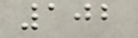102
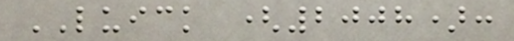LUICK (2008):
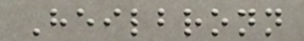Heilbronn
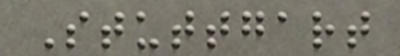Stuttgart
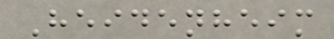Heidenheim
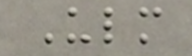Ulm
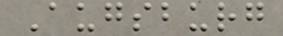Augsburg
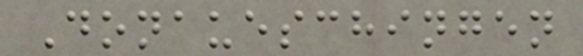Donaueschingen
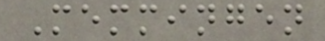Memmingen
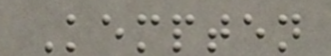Kempten
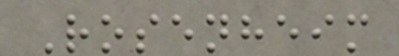Rosenheim
